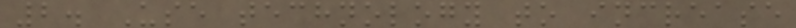2. Use technology to increase
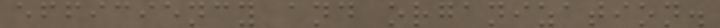efficiency and organization.
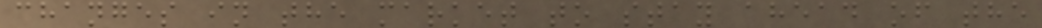changes in the market to stay ahead of the
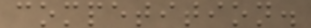competition.
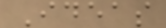Ideas
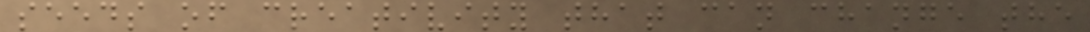seeds of creativity that can change the
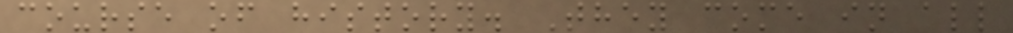course of history. They come in all
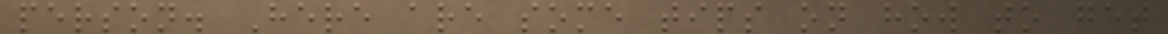person. Here are some tips on how to get
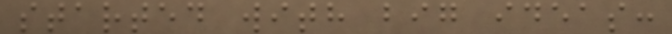started with big ideas:
